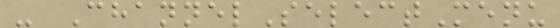- ChannelSelectMenu
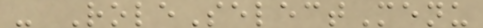- RoleSelectMenu
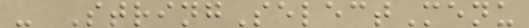- StringSelectMenu
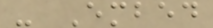- Embed
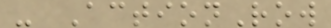- ActionRow
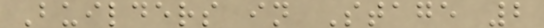Builders in Stage 2
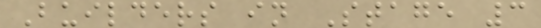Builders in Stage 3
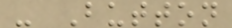- Button
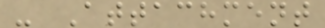- Attachment
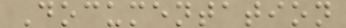Documentation
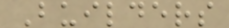Builders
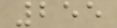255
